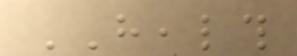HEALTH
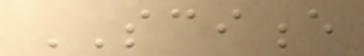SCIENCE
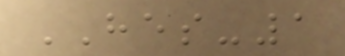HES-1
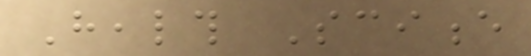Health Science
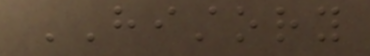HISTORY
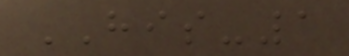HIS-1
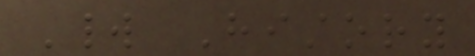World History
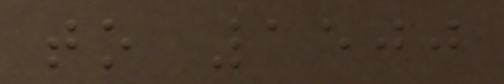to 1500
